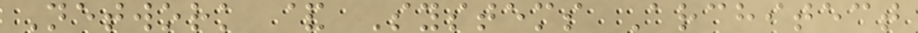Network & Systems Architect
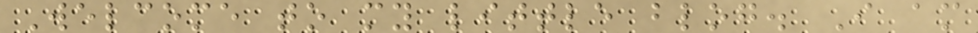Welcome to my little blog. I am
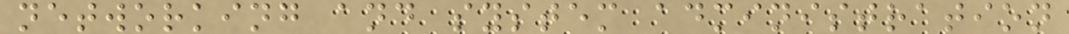networking and system administration
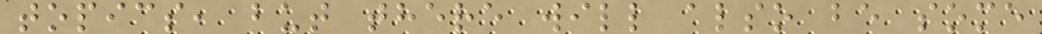topics, but there will also be some
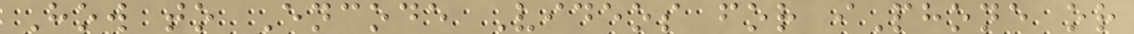How to Encode Videos for iPhone or
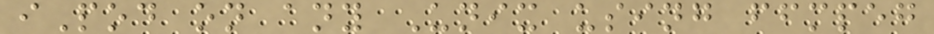iPod on any Unix using ffmpeg
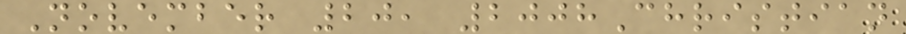November 20, 2008Christian
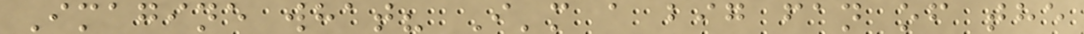Imagine what? I'm a big fan of the
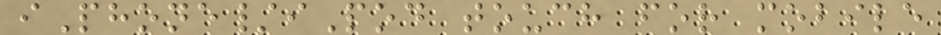iPhone/iPod touch for mobile
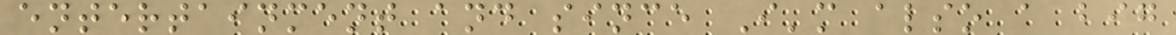entertainment and since I'm also a big
